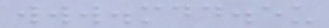www.mdd.eu
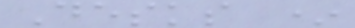Desks *
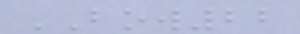BOW22
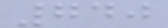740
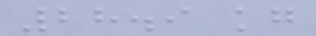28.9 kg
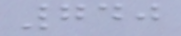740
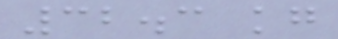32.3 kg
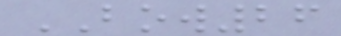BOW26
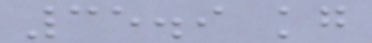35.9 kg
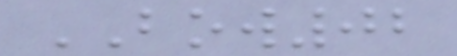BOW02
